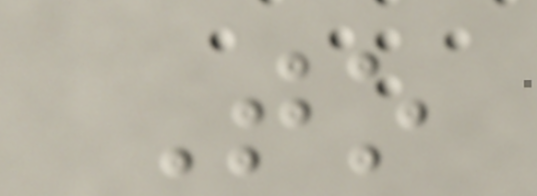To
